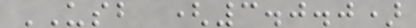USB (3.0.0)
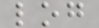log
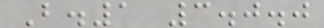B.1 3.0.0
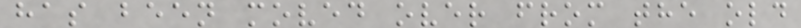has been moved over from the old
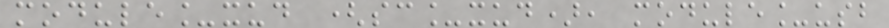module_xud (sc_xud), module_usb
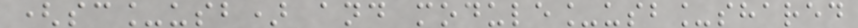(sc_usb) and module_usb_shared
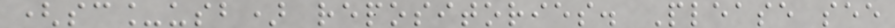(sc_usb) repositories. Please see
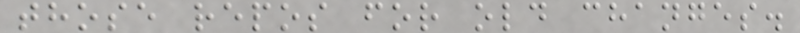those repos for old changes.
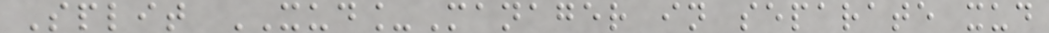Split XUD_Manager in separate xud
